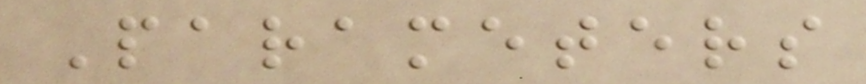Parameters
